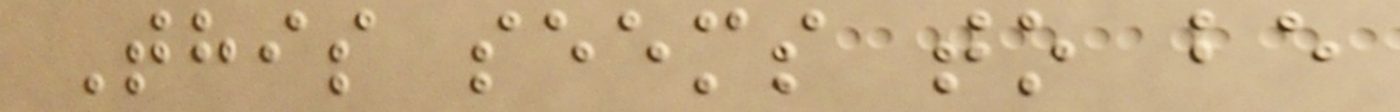This seems to be
